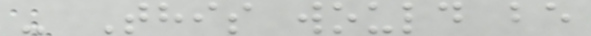- This would be
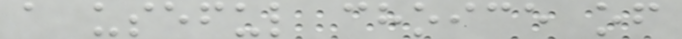a useful choice of
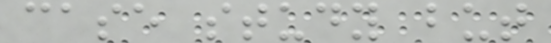case study but
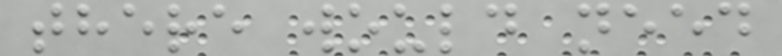there would need
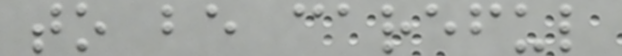to be careful
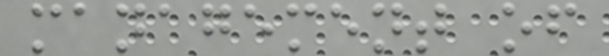management of
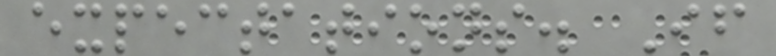expectations. If
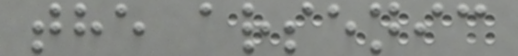the arsenic
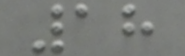18
